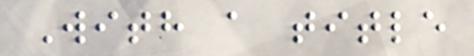With a title
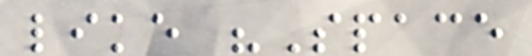like "Space
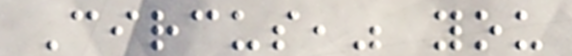Circus," you
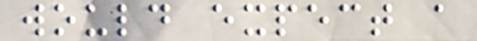would expect a
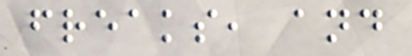freaks, and
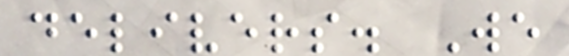delivers. We
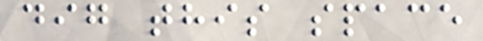dig this space
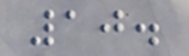10.
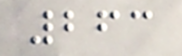263
